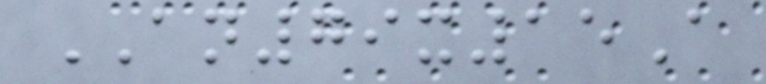AN79x15A
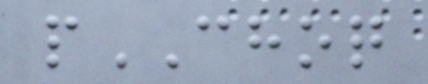pCHOQ
